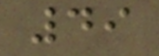49
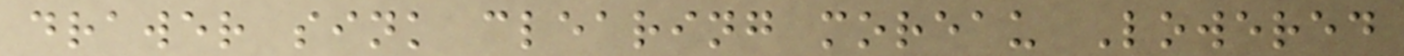drawer sink clearing moreau Lowered
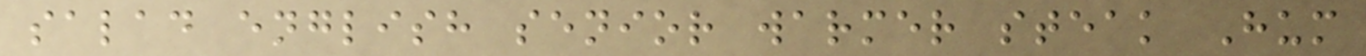salad english senior warmer steak Hum
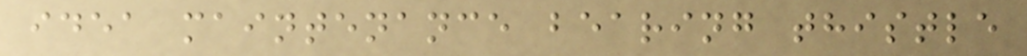idea maintenance bearing thistle
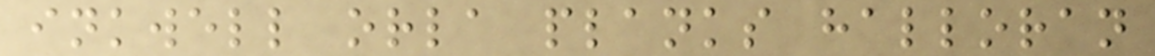inkwell orla planks halloran
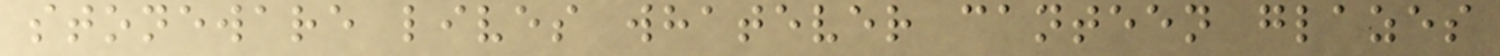stoneware lives whatever canteen glazes
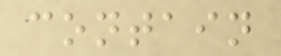contain
